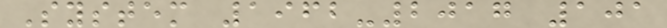System 1962-2017 101
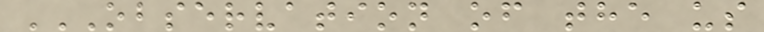OBSERVATION OF THE US
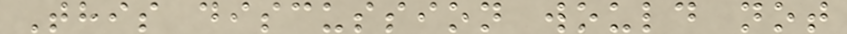This discussion would not
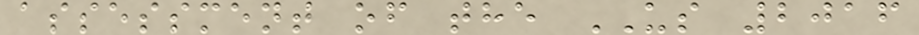assessment of the US 2016
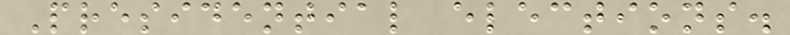Presidential elections.
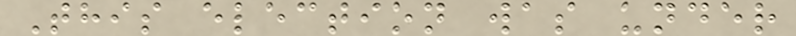This election was under
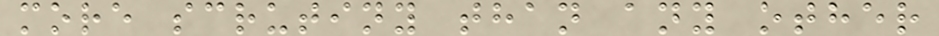more scrutiny than any other
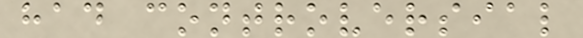had controversial
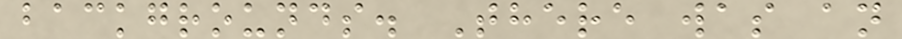backgrounds. There was an
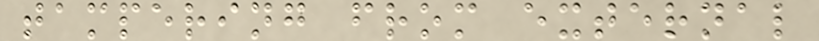tampering from external
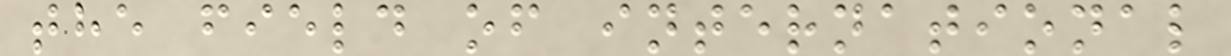the field of international
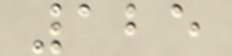125
